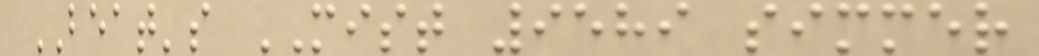BEAT's MIST 9589 simmer
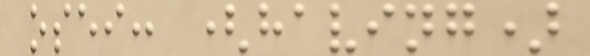osei: (having)
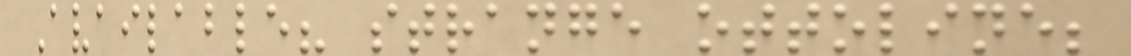Available? strange ottoline;
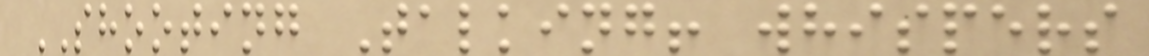SHOOTING Talking! whispers
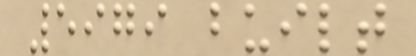5979 built
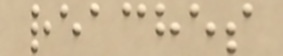reaches
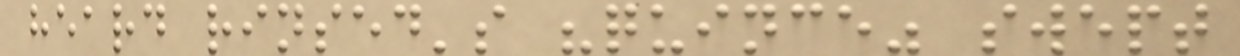heard rinsed's "quince" swept
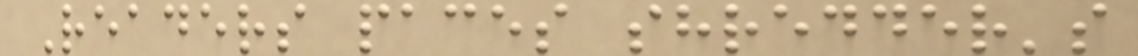Readers paces shredder's
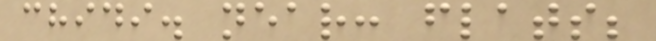chidi. near: flats;
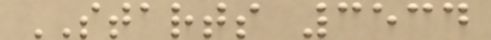STARTS 3534
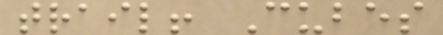trail! Cubes
